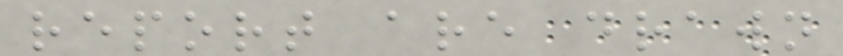report are drawn
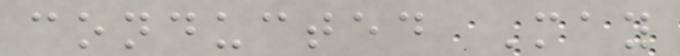conducted May
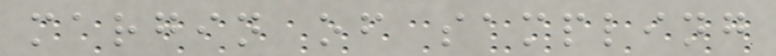margin of sampling
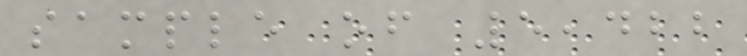sample of 5,422
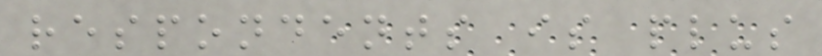respondents is plus
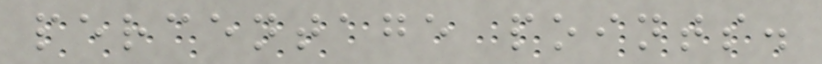percentage points.
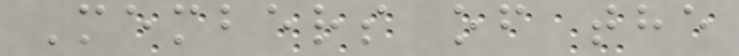Members of the
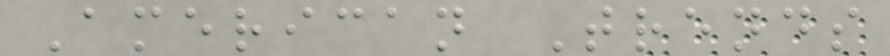American Trends
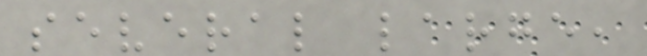several large,
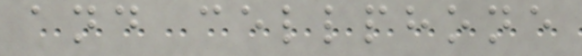and cellphone
